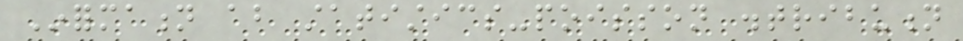Information about statistics-poisson distribution
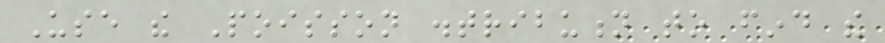Use the Poisson distribution to find the
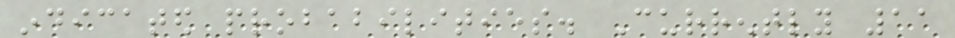indicated probabilities. Currently 11
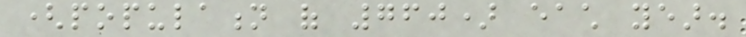(population of 760) each year.
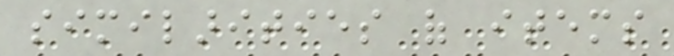similarities of items
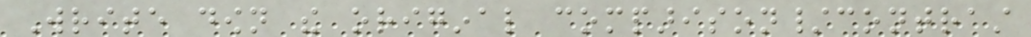Write down the original comparison/contrast
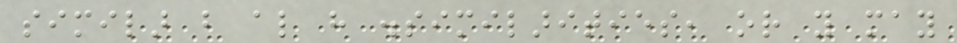similar but also have dissimilarities, or you may
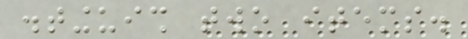distinguish two items.
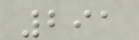291
